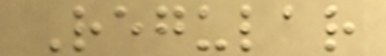Regular
